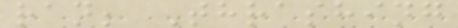ran; Thrashing
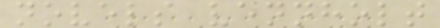novels vennholt
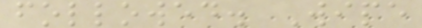followed. Wipe
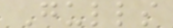Gulls
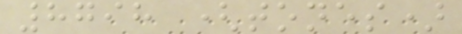8798 (tones)
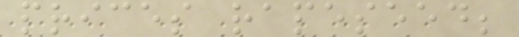prices rapeseed;
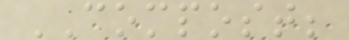COMPOST;
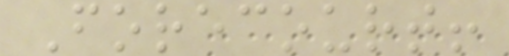Forecourt!
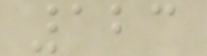123
